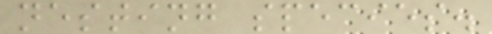nesting species.
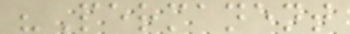"Permanent
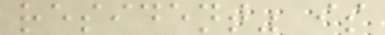resident" is
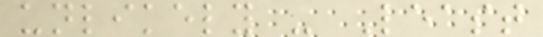unlikely - Least
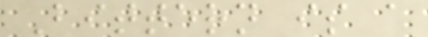Bittern is a
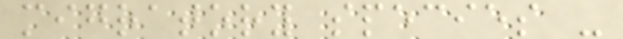migratory species -
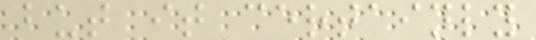but it certainly
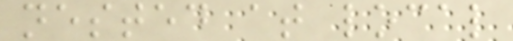nested at local
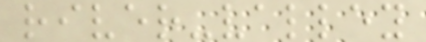river-valley
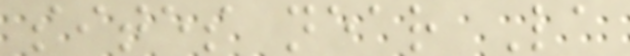sites near La
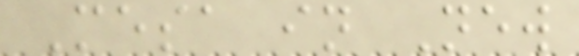Mesa in New
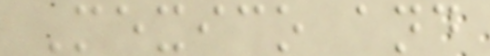Mexico and
